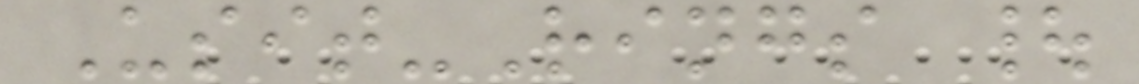Usit-Rings |
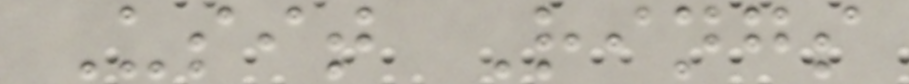Usit Rings
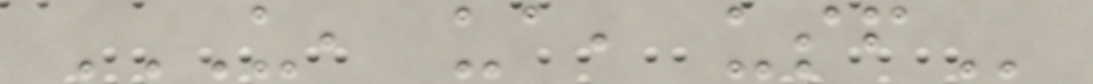U, UA, USF
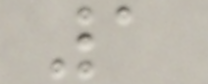1
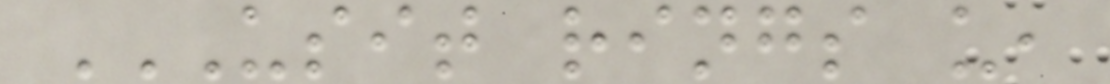USIT RINGS U,
